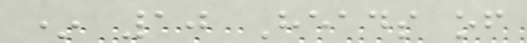* 10 Heads of
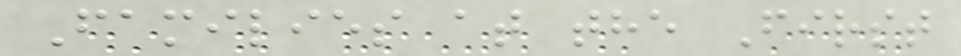Families at the First
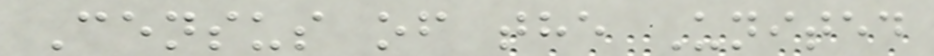Census of the United
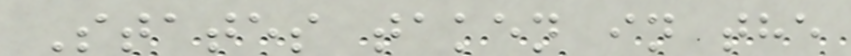States taken in the
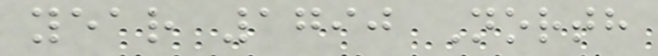year 1790 North
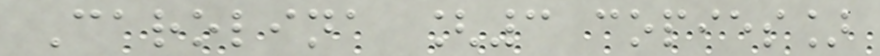Carolina [3 copies]
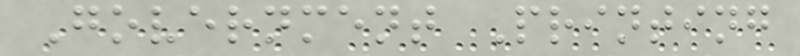Government Printing
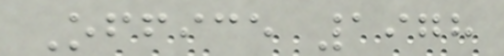Office 1978
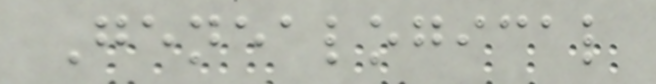Genealogical
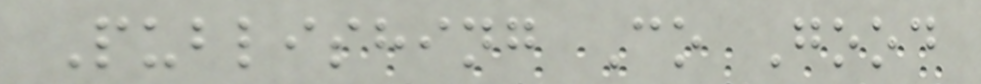Publishing Co Good
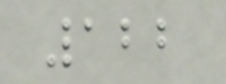122
